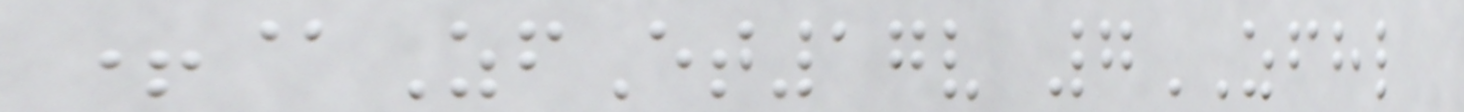+@ZfEt17v 7ZFHL
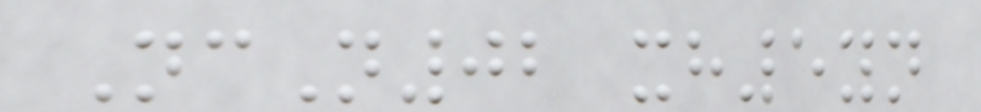NcN02 xh5yn
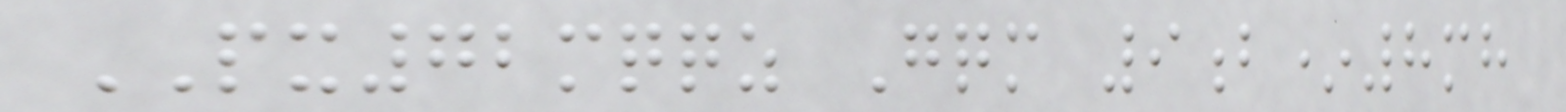PX72mqqz Gqm 9b*8mh
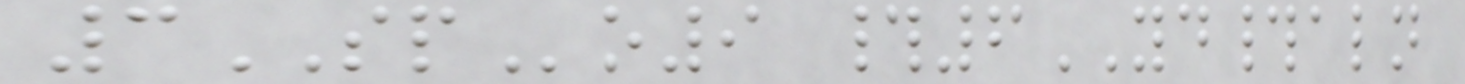3SPo9 #6YD#aln
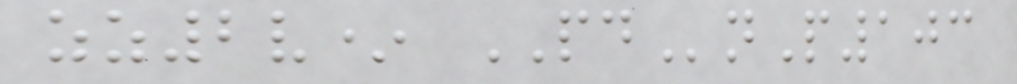zz2v* PDnP103
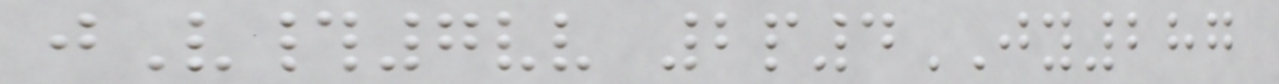jV#7vv 2p4JY287
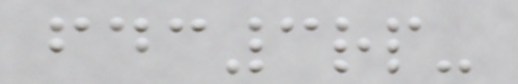fdc3rp-
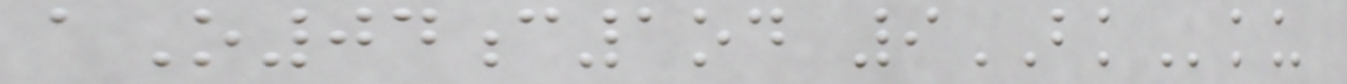aO04c1od 9BKku
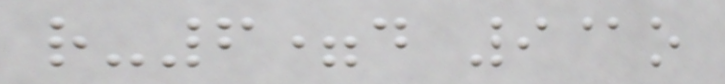r-6=d 9@o
